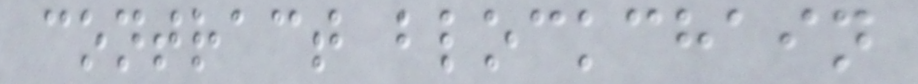contract blockchain
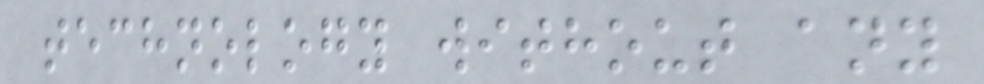technology without any
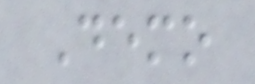Demo
